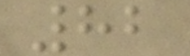82
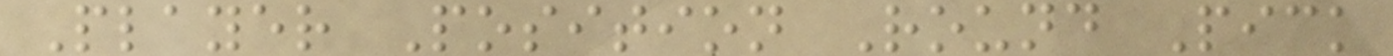Player Position Round Pick
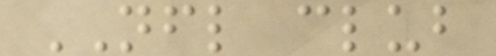NFL club
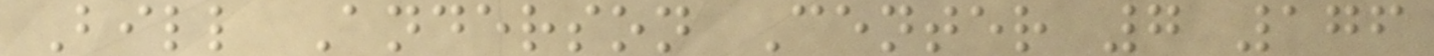Bill Anderson Center 7 176
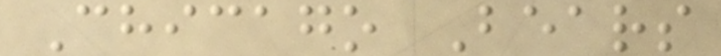Chicago Bears
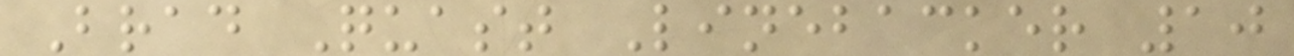Brad Quast Linebacker 10
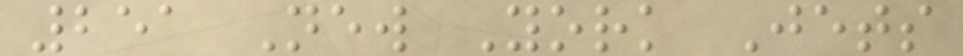251 New York Jets
